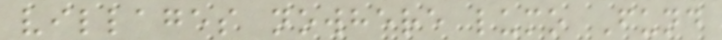villages nowhere lumo Fund
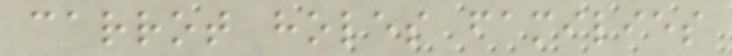carrot holes families
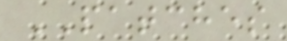PATCHES
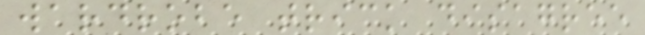wardrobe trick disagree
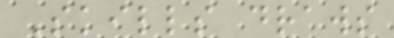Skills draws
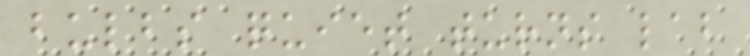bulbs quiet turns lab
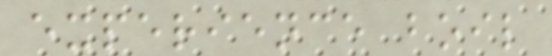experience boil
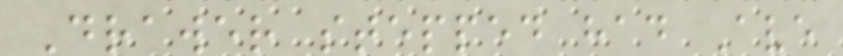Drawer stepped had Ave
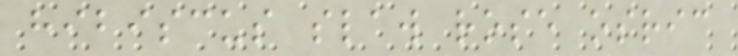hibiscus slaw rose osric
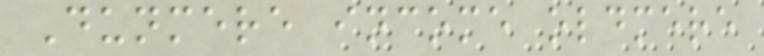Dunmere income oldmere
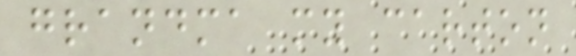grandma my carton
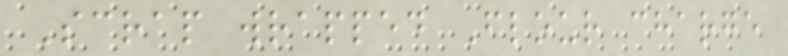Scrap wrapped Flour charge
